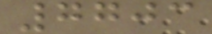7703
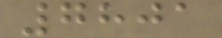7801
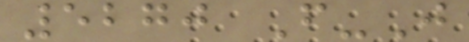5270 F-J
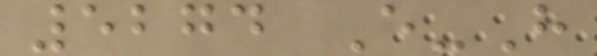5274 E-H
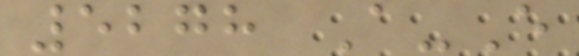5278 A-E
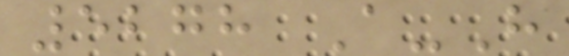5278 A-H
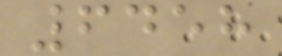6458
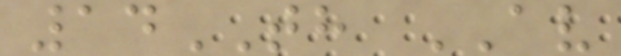14TH AV
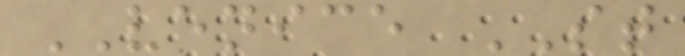VENICE ST
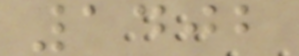1402
